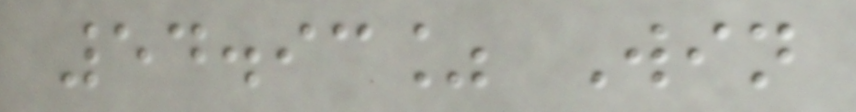54.93% Win
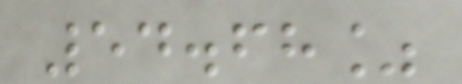54.68%
